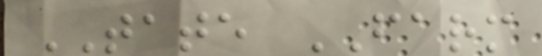TATE FARM
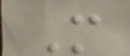M
